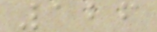126
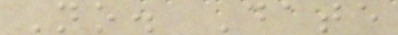No. Date
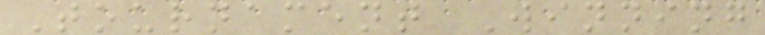Tournament Winning
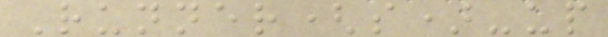Runner(s)-up
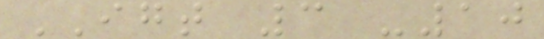IGT 3 -10
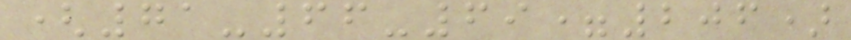(71-66-69=206)
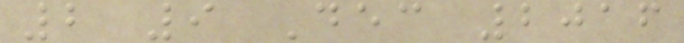2 9 Dec 2016
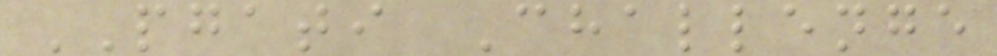PGATI Challenge
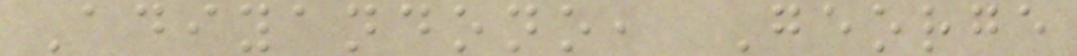Adiyandono, George
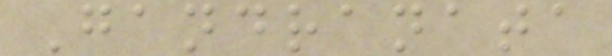Gandranata
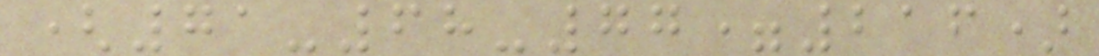(71-68-77=216)
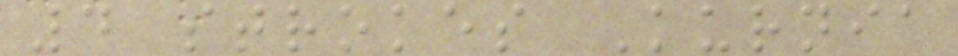4 strokes Kurnia
